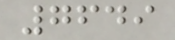7649
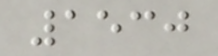1530
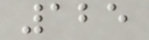125
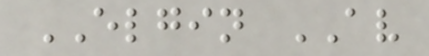ELGIN AV
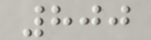800
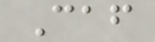Caf
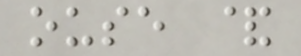ouse &
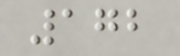172
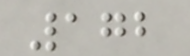172
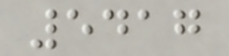5417
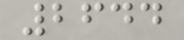2644
